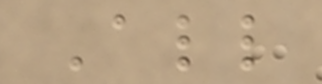All
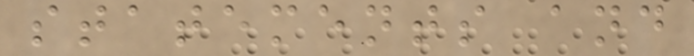statements and
